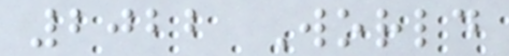2022 World
